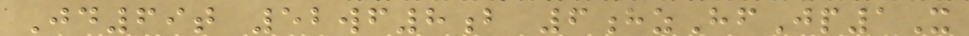Jd69t 52wf8b 6hzHfJp1X
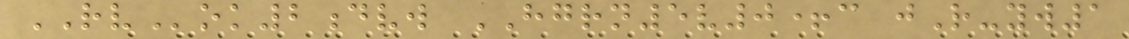RVok2dvw HGRN5v0+c jR-yw1
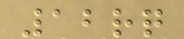12rq
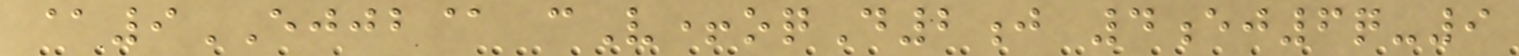@9EJJB@ cV+oqD2j 4ej6q-9
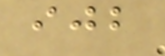ijb
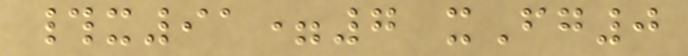#x91=7 xFg0
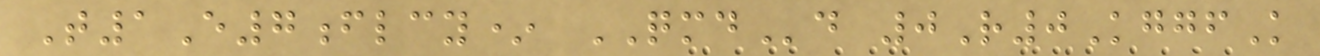T1E7flcy* QMDd 0R0KggfK
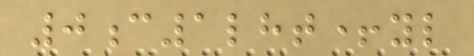0c1lht+yl
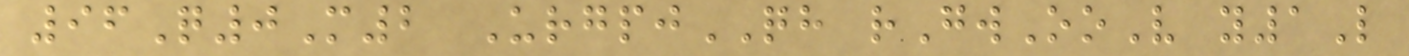96Q0M2 UrgpjQH rGwOoV y1L
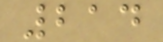214
